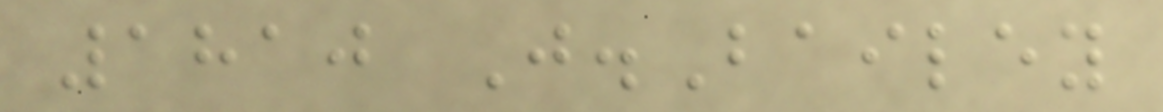1810 J.Bailey
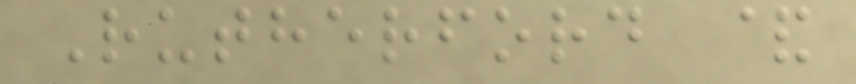Rutherford &
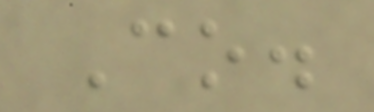Co.
